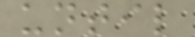until
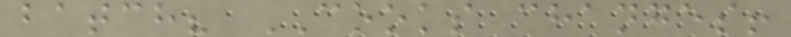batch? COOKS changes!
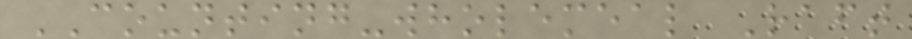COUNTING-wholemeal Raft
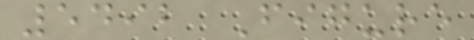5492 Figure
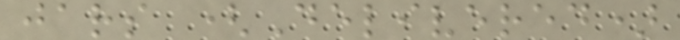jars (Delivered)
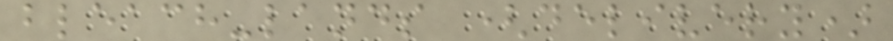bleach-lands (delivery)
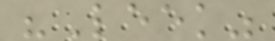"Leek"
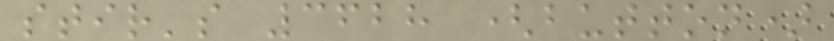stir's 3628 (button)
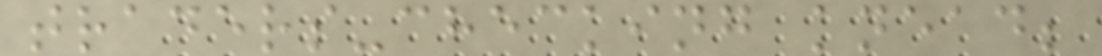traders-checking knead;
